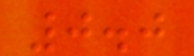0.0
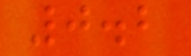0.2
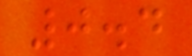0.4
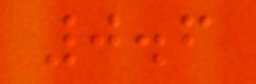0.6
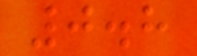0.8
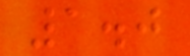1.0
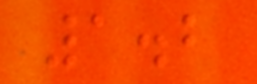1.2
